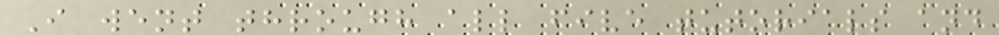I went through all five tutorials and
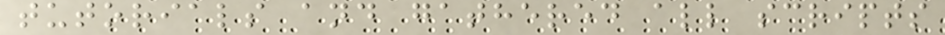tutorials and gathered all scripts
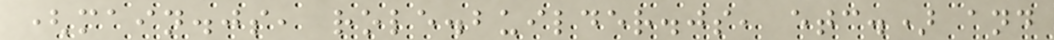(main.js, role.builder.js, etc.) and
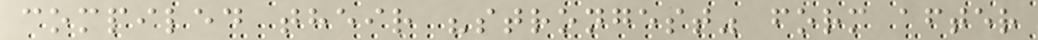compiled their "strongest" form after
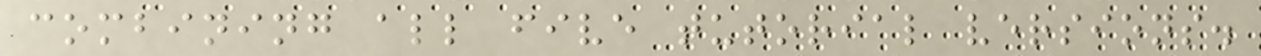combining all five tutorial versions.
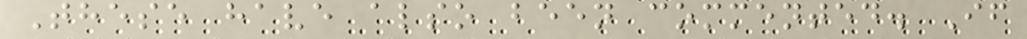These have also been commented. If
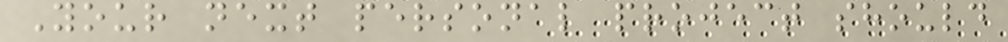Your next personal project should
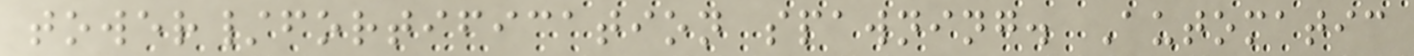tower/fortification spawning. Automatic
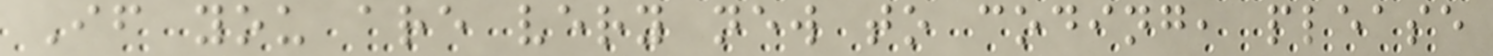If you are very new to coding, please
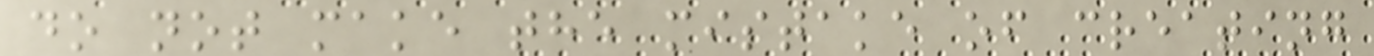do not make the mistake of creating
